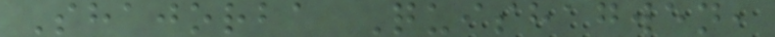Shajorba Quishagwen,
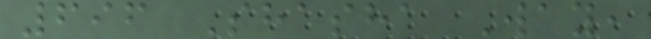696 Shasha Way,
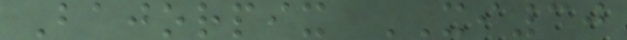Bajorpix XI30
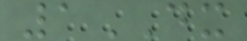1DX
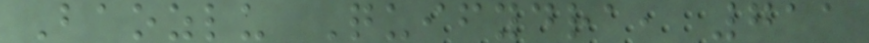Baozlu Quifydra, 711
